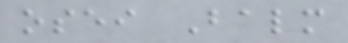osei Balm
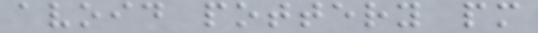avoid pottery pm
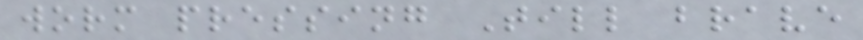worm pressing Till brave
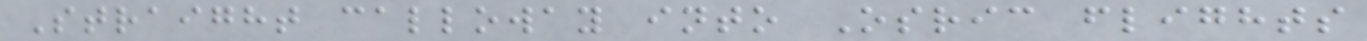Straight calloway into Osric flights
